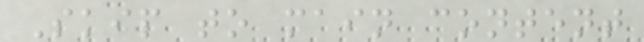Skip to main content
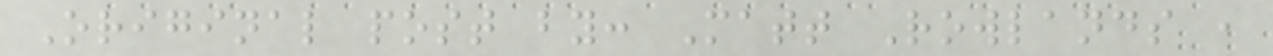Original post by: Matt Rowlands ,
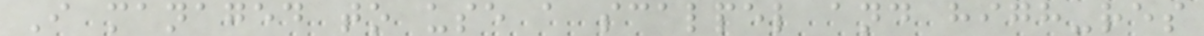I managed to use a scalpel and high-res
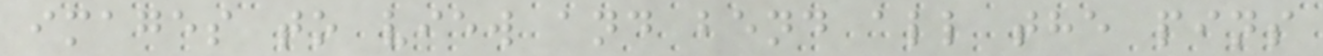images to view and bend all the pins
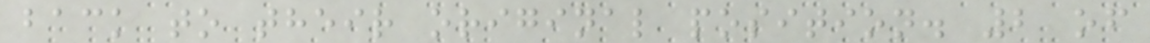back to their original position. 2 of
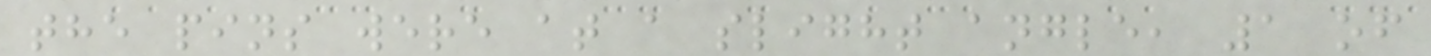the pins were at a slight angle, 1 of
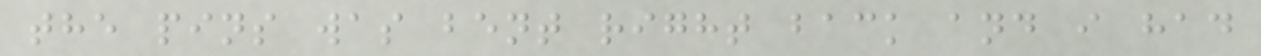the pins was bent right back and i had
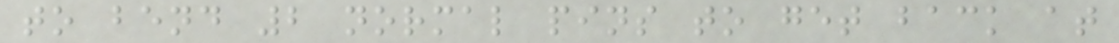to bend 2 normal pins to get back at
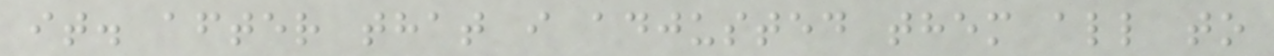it. after that i adjusted them all to
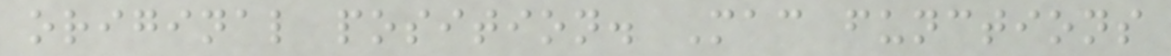original position. Mac functions
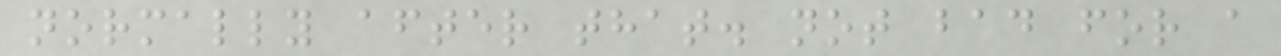normally after that. not bad for a
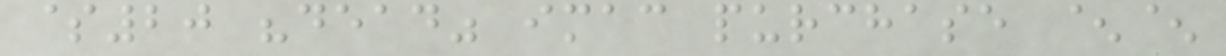$20 "dead" imac purchase ^^
